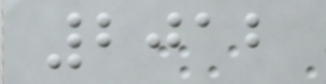2012
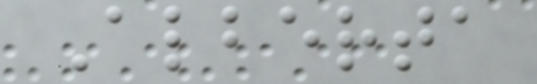Alberta
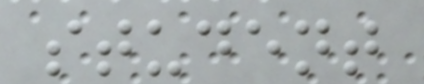student
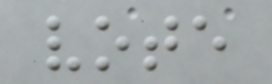vote
